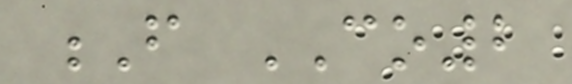F CO2
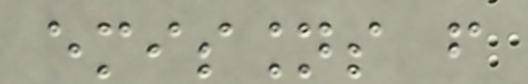emissions from
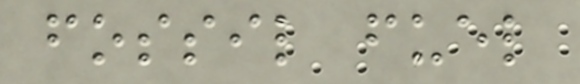fossil fuel
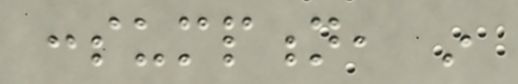consumption, in
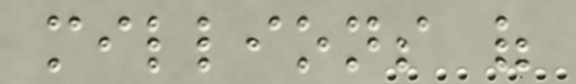millions of
